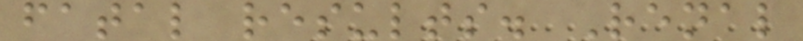fatal results. Renal
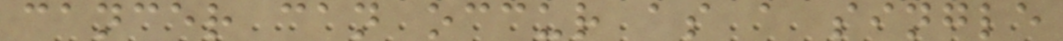cancer can occur as a single
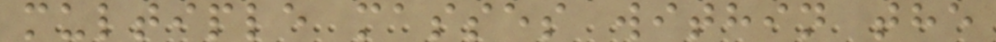multiple masses within the
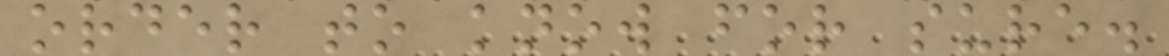order to know for sure.
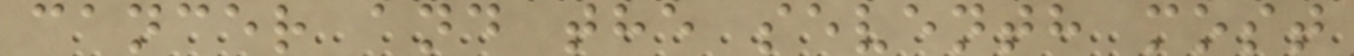cancer and the seventh most
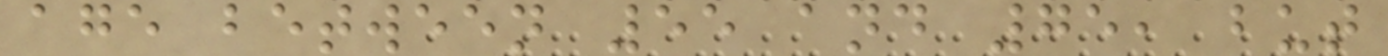age between 55 and 75, but
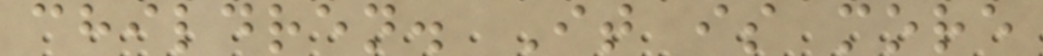children. It is more
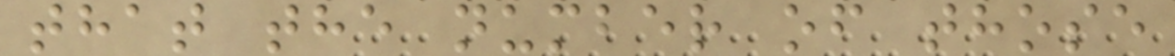that the number of those
